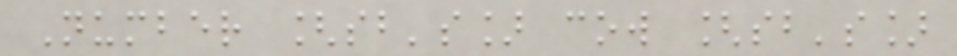Number [sb's] cow [sb's]
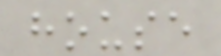house
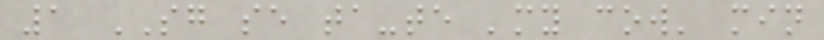1 SG se ta-te 'my cow' min
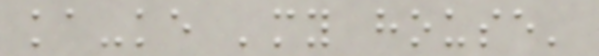ka-ke 'my house'
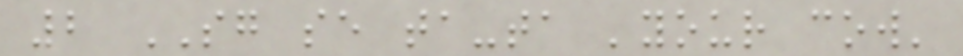2 SG se ta-ta 'your cow'
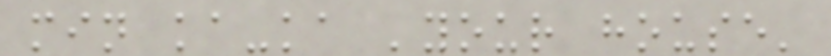min ka-ka 'your house'
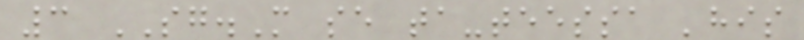3 SG.M se ta-teessa 'his
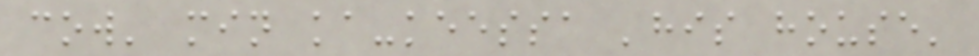cow' min ka-keessa 'his house'
